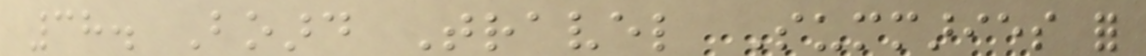38. Board Travel Summaries for
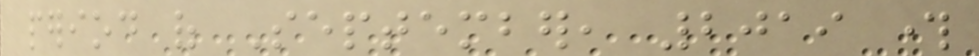period of September, 2019 through
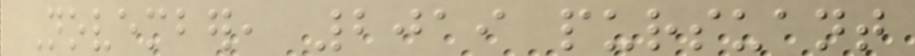November, 2019 pursuant
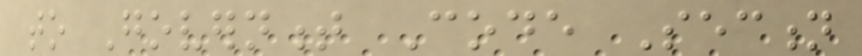to Government Code Section
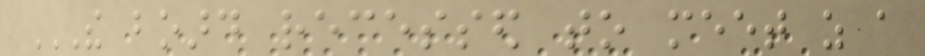THE BOARD RECESSED TO MEET AS A
